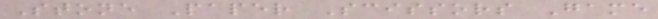Stone Paper Scissors Game
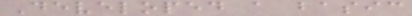Developed a basic
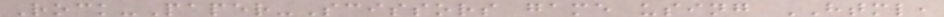Rock-Paper-Scissors game using HTML,
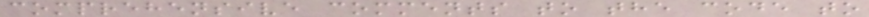comprehensive comments to the code to
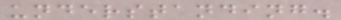understanding.
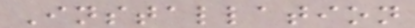Installation
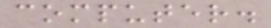computer.
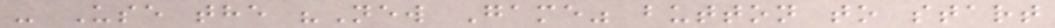- Use the "New Game" button to start
